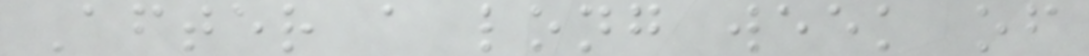After a long week of
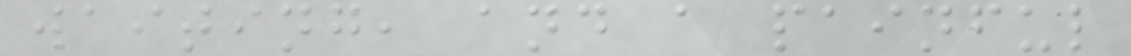waiting, and a painful
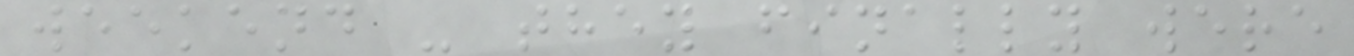weekend - they finally were
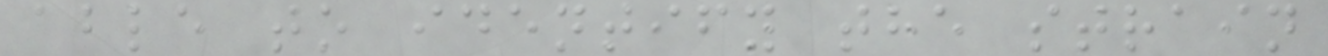able to identify the strain
